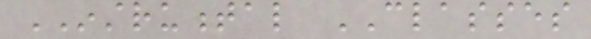INSTRUMENTAL CLASSES
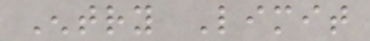Entry Limit
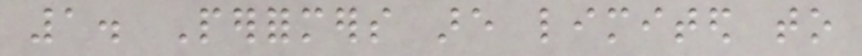1. Performers are limited to
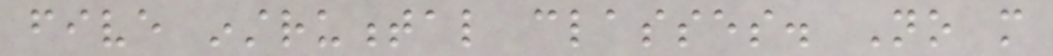five instrumental classes. No more
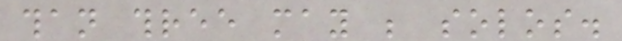than three may be solos.
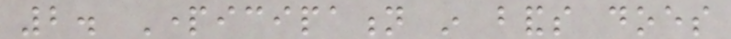2. Participation in bands does
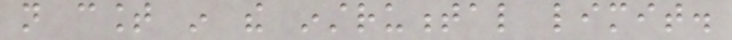not count in the instrumental limit.
